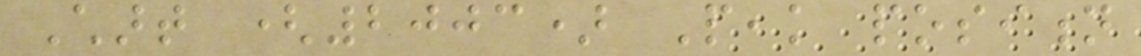Chart (2003) Peak position
